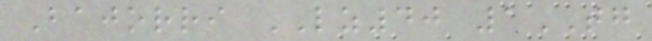Bajorri LZ40 1TG
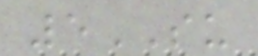5SU
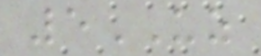5UZ
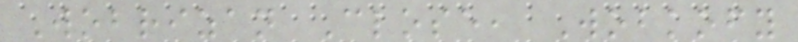Wobrizan Close, Wobkofy
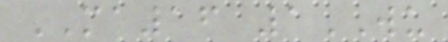MA16 1WU
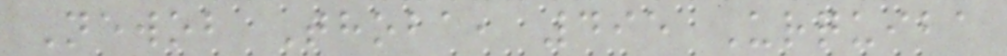Newob Thoba, 495 Urquiba
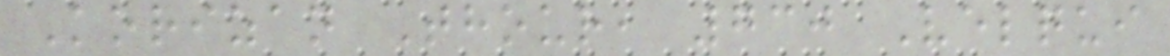Korizan Thour, 730 Velqui
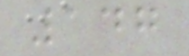147
